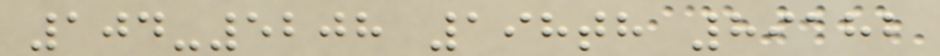104-5208 198th 89182
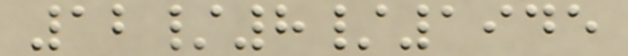12/8/1945
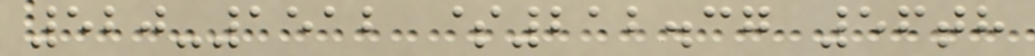520-1512 $212.37 56th
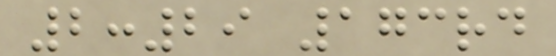2:29 173rd
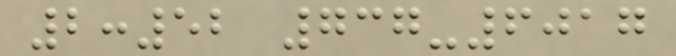2:52 737-6017
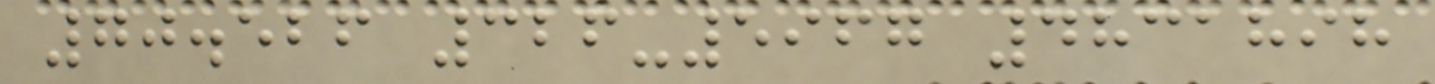70.526 326-5967 4831898
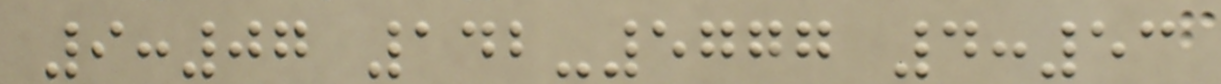9:07 142-5777 4:53
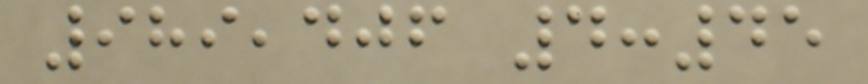989,406 4:45
